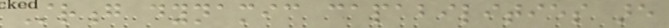Strong dynamic capabilities are
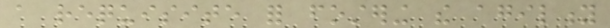a requisite for fostering the agility
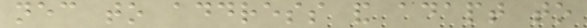necessary to address and adapt to
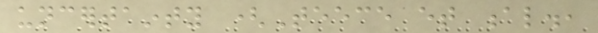uncertainty (Teece et al.,
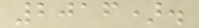2016).
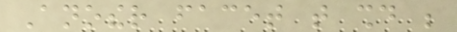Another facet that should be
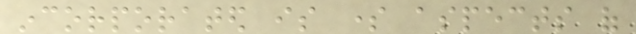incorporated is some aspects of
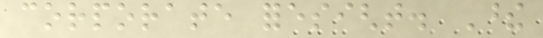corporate foresight. These
